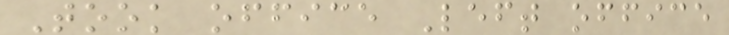Took office Left office
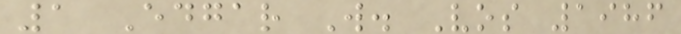1 Edgar W. Vos 1986
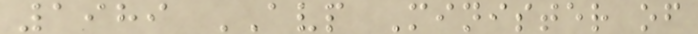1989 AVP Minister of
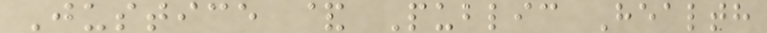Justice & Public Health
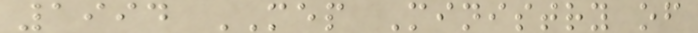1994 MEP Ministry of
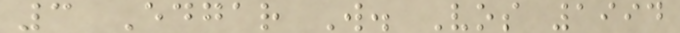3 Edgar W. Vos 1994
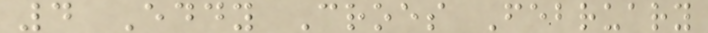4 Eddy Croes February
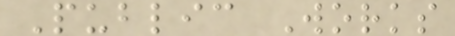Public Works
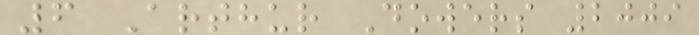6 Arthur Dowers 2009
